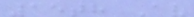15th Av
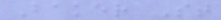Baker St
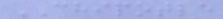CHIPOTLE
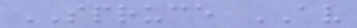SPRUCE AV
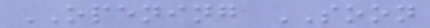OPENING SOON
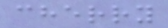cherry
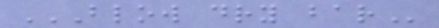BLOW DRY BAR
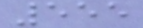555
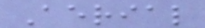Aerial
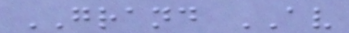GRAND AV
